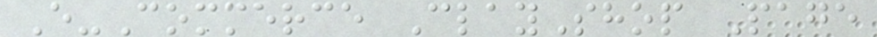E-Commerce ClayShop Page
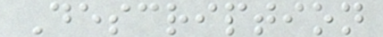Description
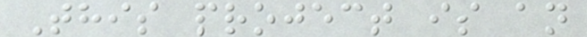This project is an
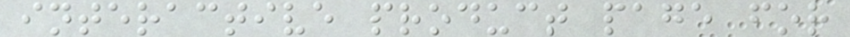interactive product page for
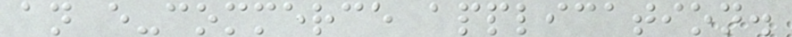an e-commerce application.
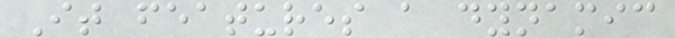It features a dynamic
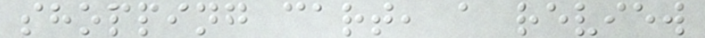shopping cart, a review
